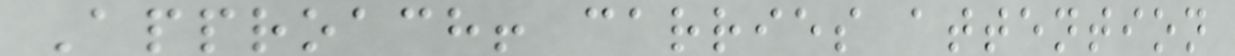Approach! carries attention
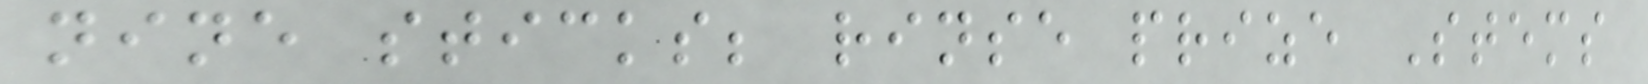nine sticks; rinse prize Stems
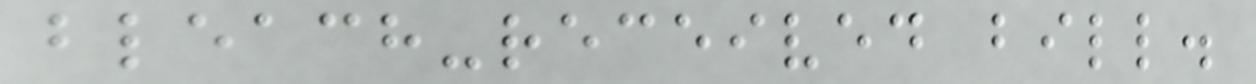bleach-received bill.
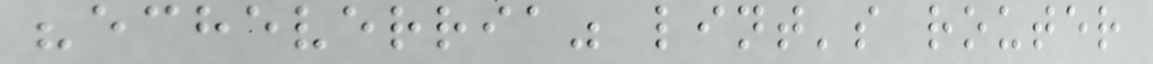"echeverria" lint's router
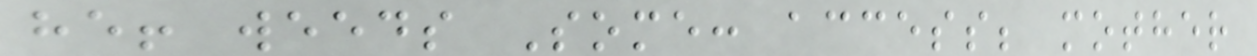he! weeds Some: access; mother
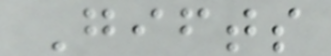Gifts
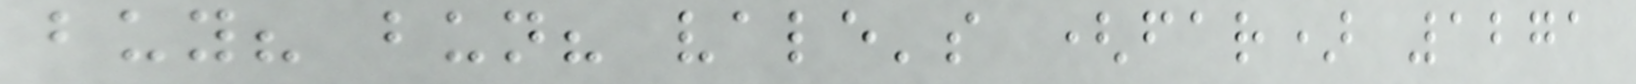buy? bun? vale's (far) 1271
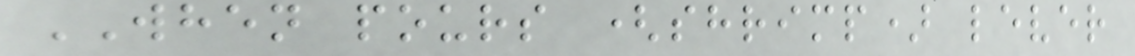WHEN pours (shrimp) lever
